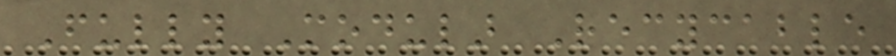Fully Modular Recycable
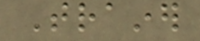Trainer
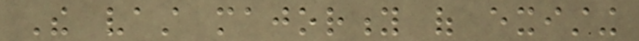The vast majority of existing
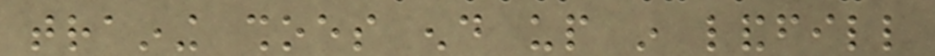training shoes end up in landfill
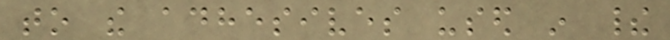to the adhesives used in their
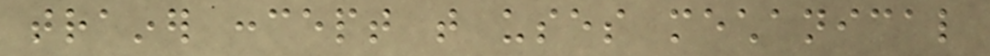trainer concept that uses mechanical
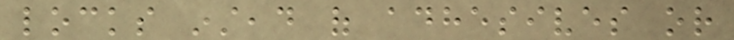locks instead of adhesives or
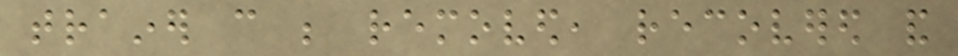trainer can be removed, recovered and
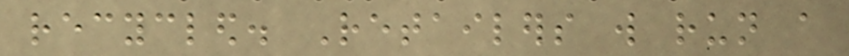recycled. Retailers will run a
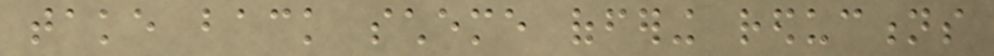take back scheme offering reductions
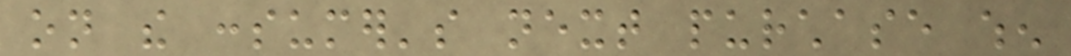on the consumer's next purchase when
